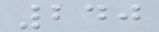240
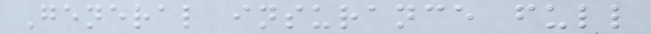General insurance full
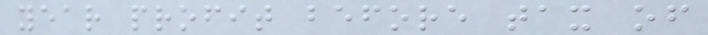year profit before tax of
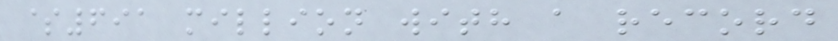$691 million with a record
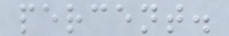percent.
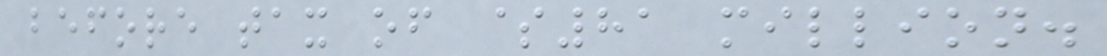before tax of $81 million.
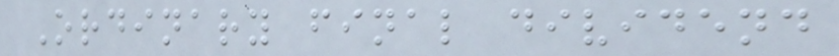Ordinary final dividend
